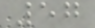57
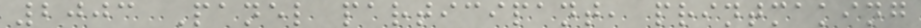2003 Panel participant, printmaking
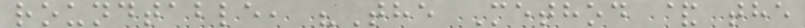roundtable, "The Method & the
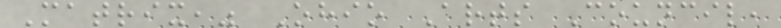Matrix," Ohio Arts Council,
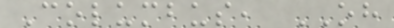Columbus, OH
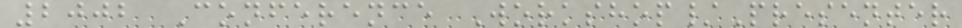2002 Conference Workshop/Presenter
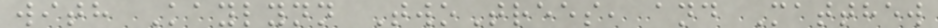with Kaylynn TwoTrees, and Matthew
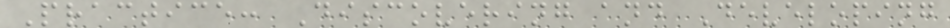Practice: Discovering and Developing
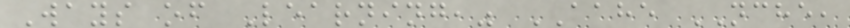Ways of Learning," AAHE NCHE,
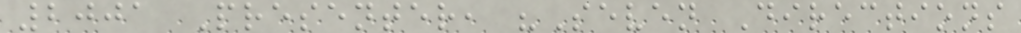2001 Presenter, "Seven Directions
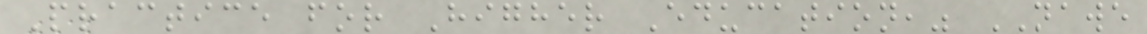Practice for Higher Education," NAWE
